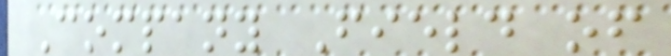Company Field of
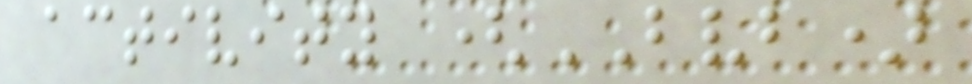activity (BVB)
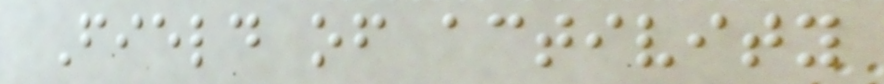Field of activity
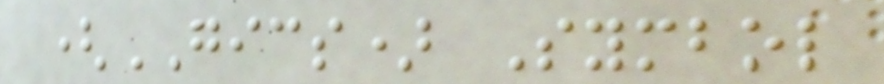(GICS) Symbol
